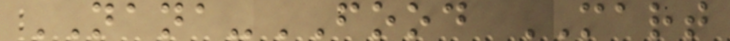NANA-FOOD MART
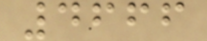4666
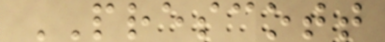PRESCOTT
